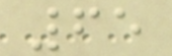65
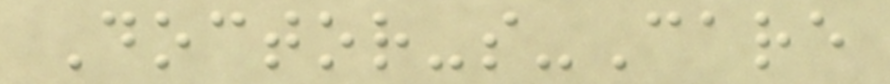Doctor-s-Care
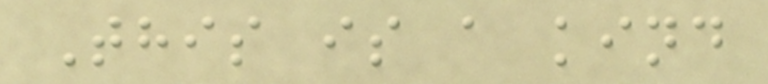This is a kind
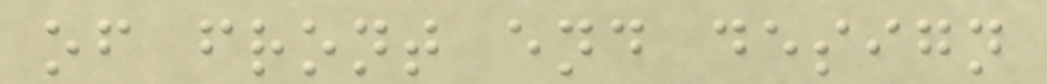of front end design
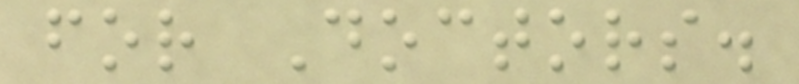for Doctors.
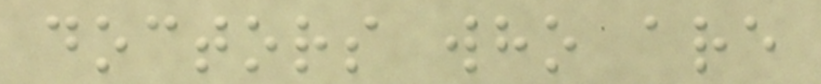doctors who are
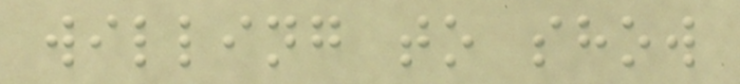willing to show
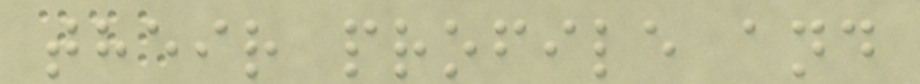their profile and
